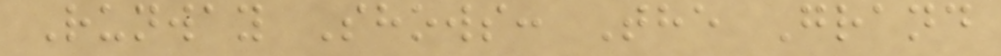Runway Shows: The Grand
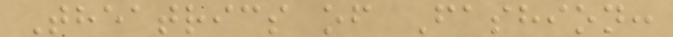Theatrics of Fashion:
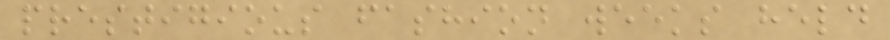prestigious fashion weeks held
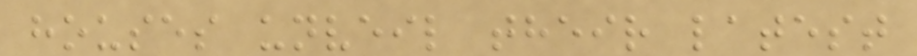houses unveil their latest
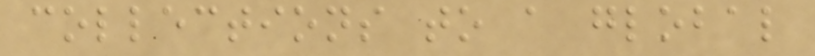collections to a global
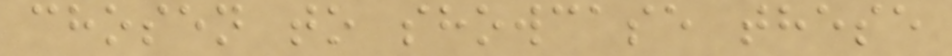chosen to showcase these
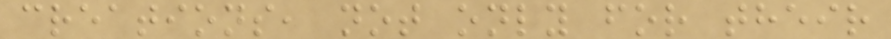creations, not only for their
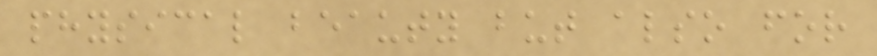physical beauty but also for
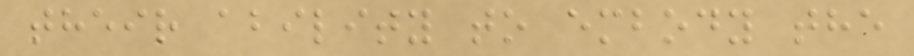their ability to embody the
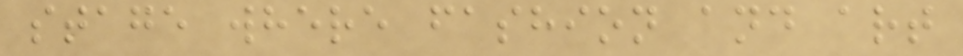stage where fashion and art
